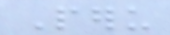Peru
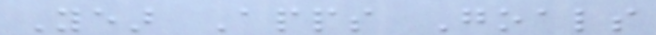Year Apps Goals
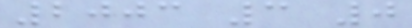2003 3 0
